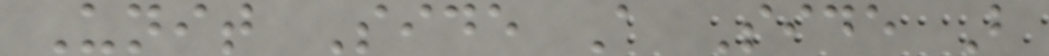Unit Side A Side B
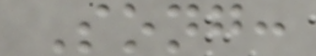Song:
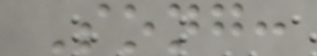Song:
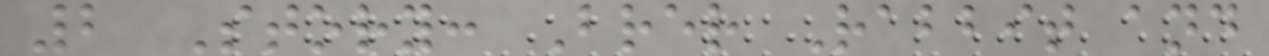2 Story: Brer Rabbit and
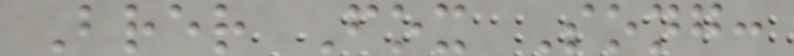Brer Fox Song:
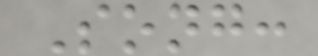Song:
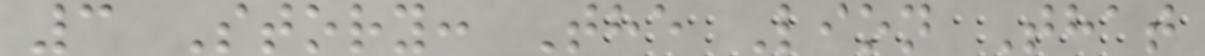3 Story: The Lion That
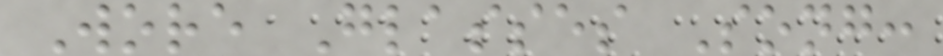Wore Glasses Song:
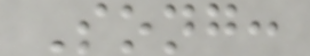Song:
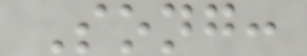Song:
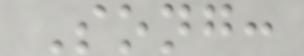Song:
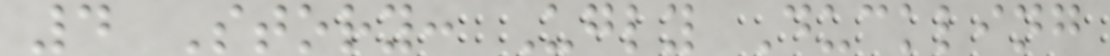4 Story: Ugly Duckling
